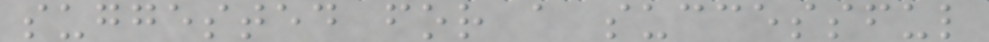suggested for a successful
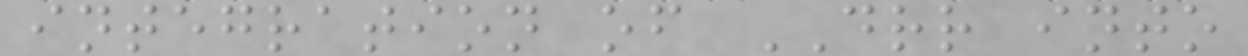integration of DRR into
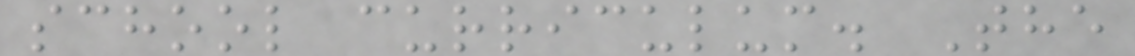school curriculum. The
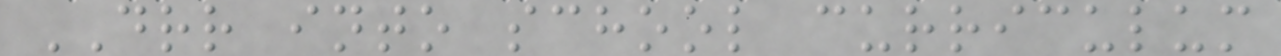DRR into school curriculum
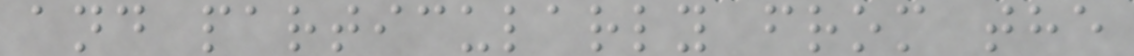and particularly from the
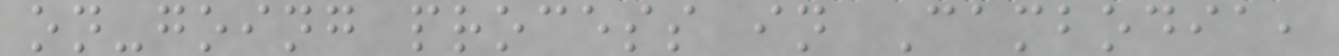on-going process in Cambodia,
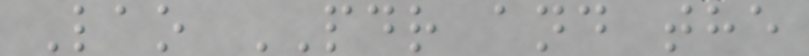Lao PDR and the
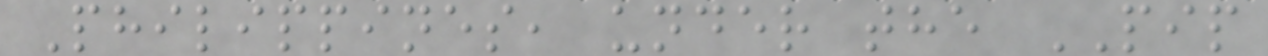Philippines, under the PIP
